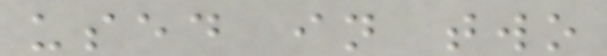used in two
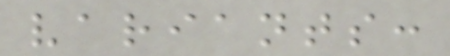variants:
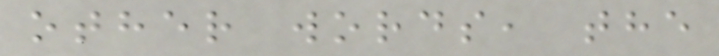other words, the
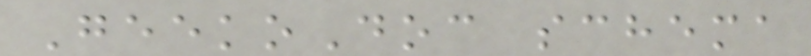GeekoDoc schema
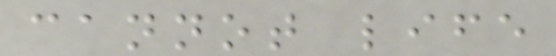cannot life
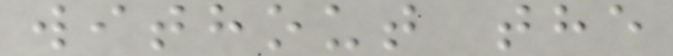without the
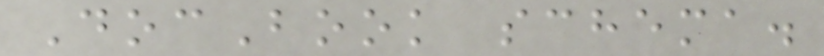DocBook schema.
